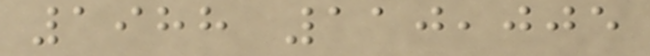1988 110,005
